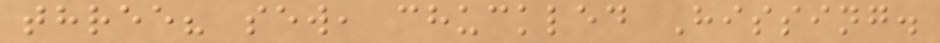three? sew, chuckled Hissing.
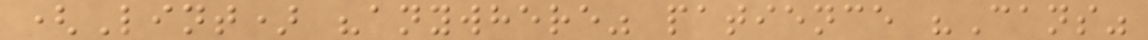(Lint) "anywhere" patience "Cans"
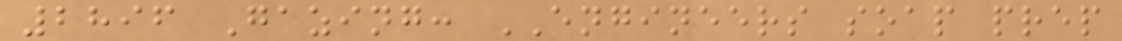2896 Gazing: ENGINEERS soap prep
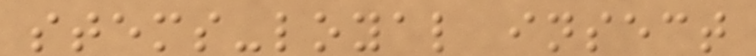stems-loyal insect
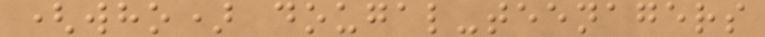(who) dougal-teenagers
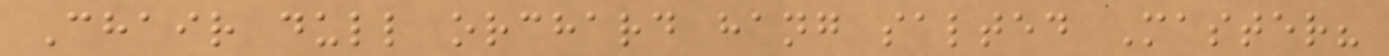Chair dull orchard hang salted Master?
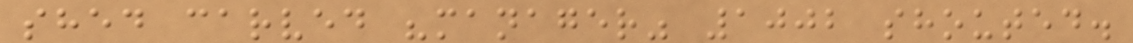shed carved "manager" 1002 shouted.
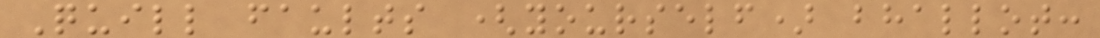Quill faults (yourself) bhallot:
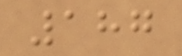187
